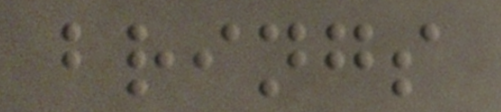brings
